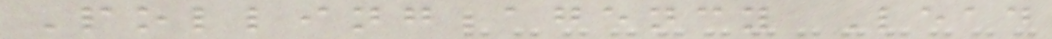Polling agency Lead
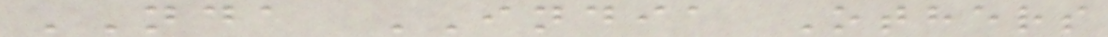NDA INDIA Others
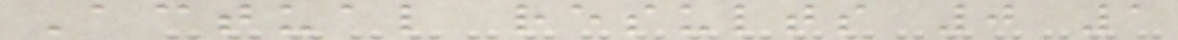Actual results 0 1
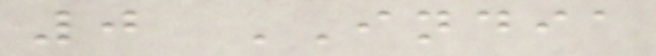0 INDIA
